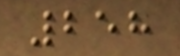258
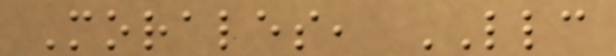Morales, LLC
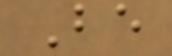Be
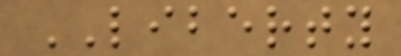LIBERTY
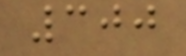300
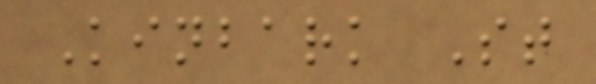Kinbark St
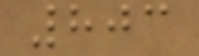803
